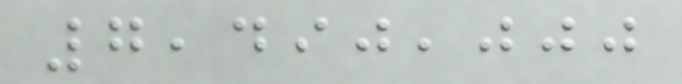7,490,000
